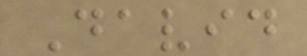David
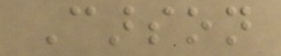Carson
